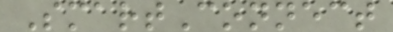SmartConnect
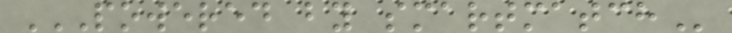POWERED BY SMARTMATCH
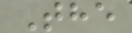The
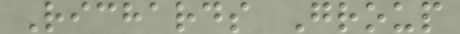Richards Group
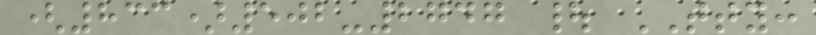(833)502-2747 | TTY:
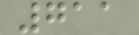711
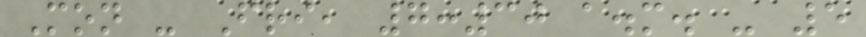Mon - Fri, 7:30 a.m. - 5
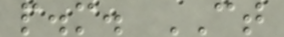p.m. CT
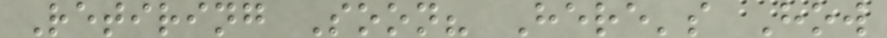Retiring Soon? Here's How
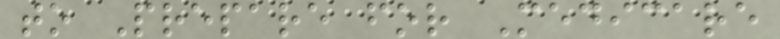to Prepare for Medicare
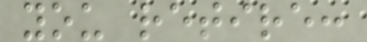you retire:
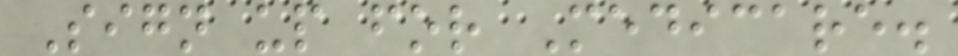Sign up for Medicare.
